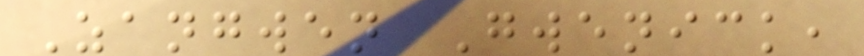Zangwen Gwenick,
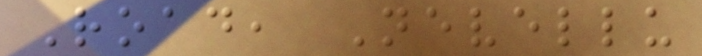Road, Nevellu
